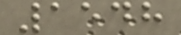1548
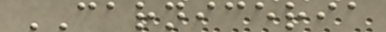CARNICERIA
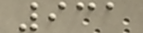931
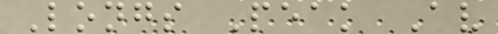Longs Peak Av
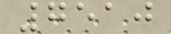7510
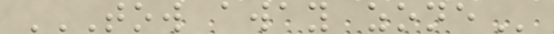TOW AWAY ZONE
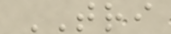TRI
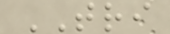TRI
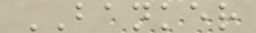BANKER
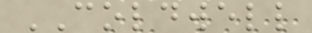COLDWELL
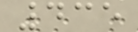435
